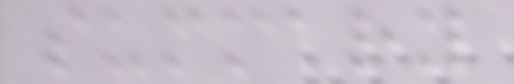summary
